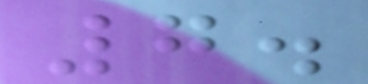7.
